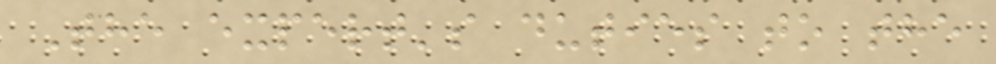The expert's duties to the
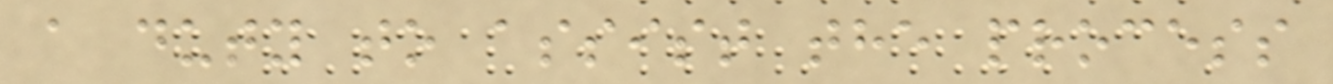a duty to assist the process
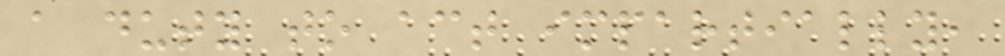a duty to act impartially,
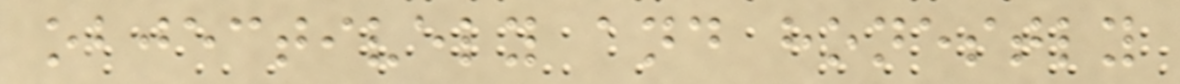objectively and honestly
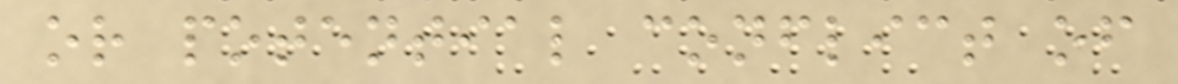or potential conflict of
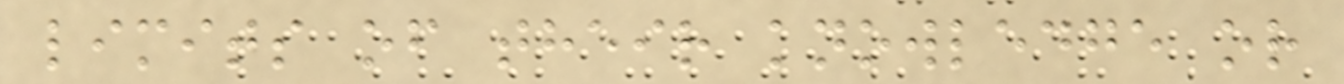limits of their knowledge or
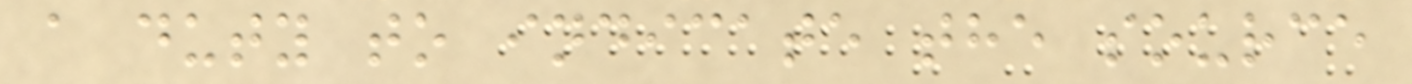a duty to indicate the source
